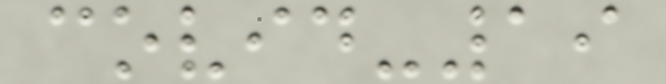covid-19
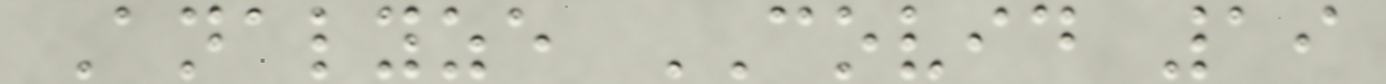Analyze COVID 19
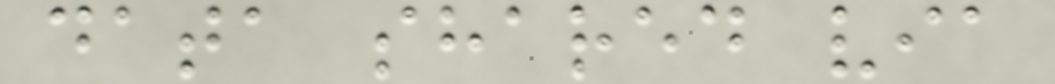data shared via
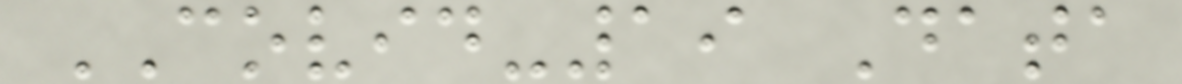COVID-19 Data
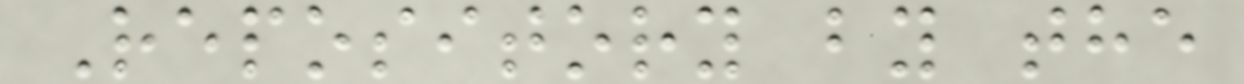Repository by the
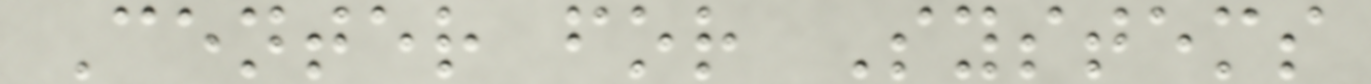Center for Systems
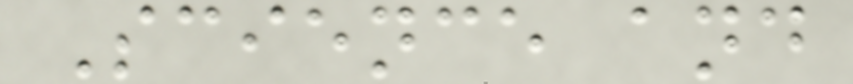Science and
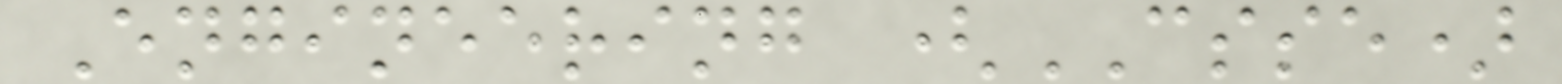Engineering (CSSE)
